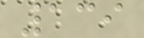139
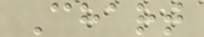Chart
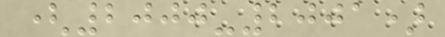(2000-2001)
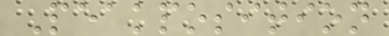Peakposition
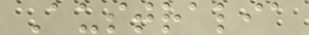Australia
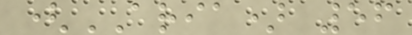(ARIA) 56
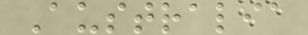Australia
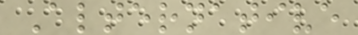Alternative
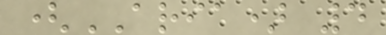(ARIA) 4
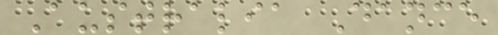Australia Dance
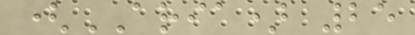(ARIA) 25
